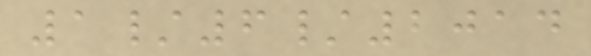1/6/2014
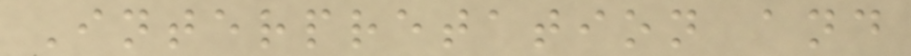Interpretation and
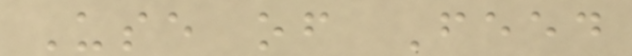Use of Feed
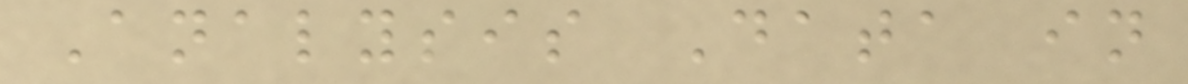Analysis Data in
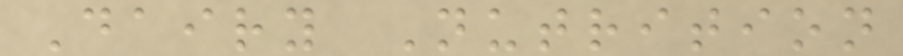Dairy Nutrition
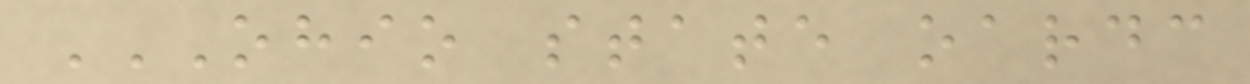OHIO STATE OARDC
